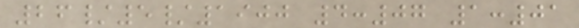26/5/1900 4:07 1:01
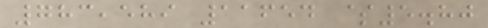783,589 11654 $5.80
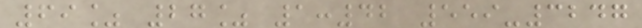69% 27% 1:42 559-3247
